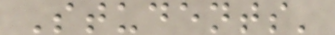Students'
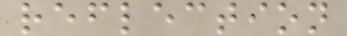reflection
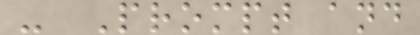- Prompt and
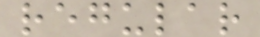regular
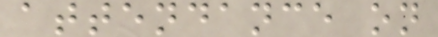attendance on
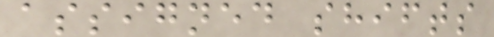assigned shifts
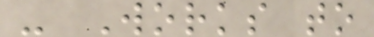- Works to
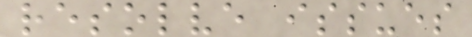resolve issues
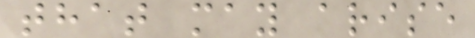that may arise
